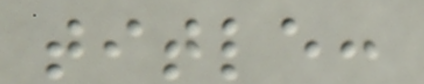title:
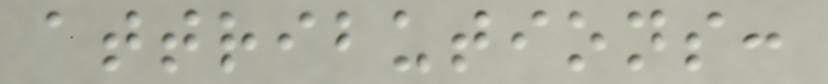attributions:
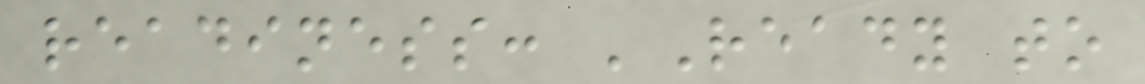readiness: 'Ready to
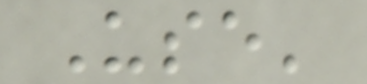Use'
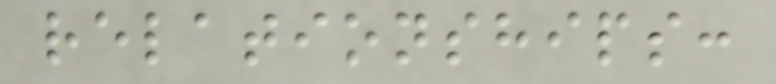relationships:
